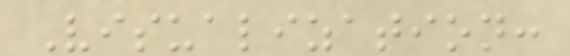Visualization:
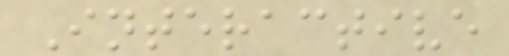Interactive
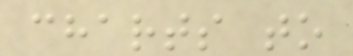charts to
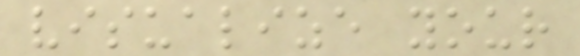visualize your
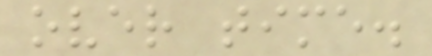over time.
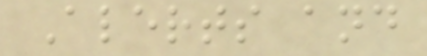Alerts and
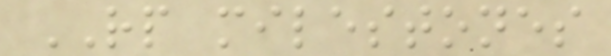RP milestones
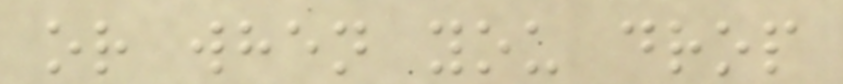or when you drop
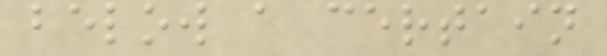below a certain
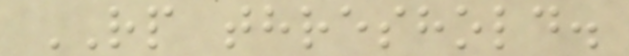RP threshold.
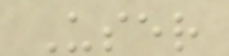User
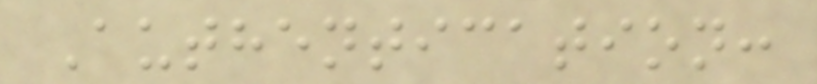Authentication:
